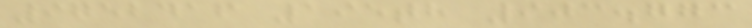9752416 195th 903.773
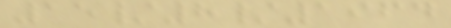15/8/1964
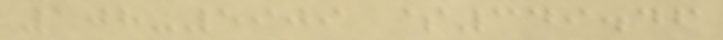108-5909 $349.46
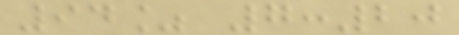94% 7:20
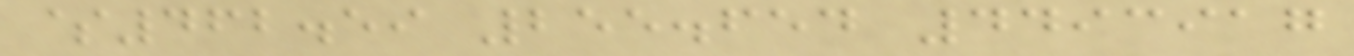$462.59 255.654 4493917
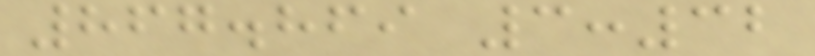867.869 3:32
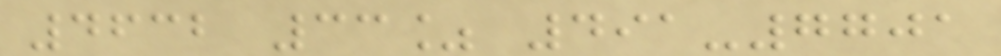4632 33% 491-7701
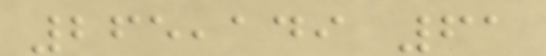265,149 61
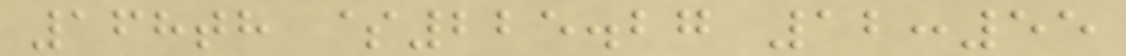168th $225.27 12:55
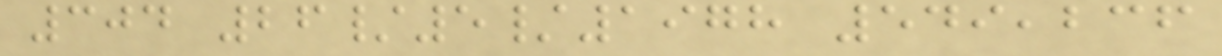304 26/5/1978 549,236
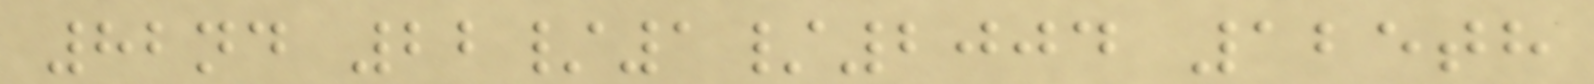82nd 22/1/2004 125th
